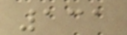131
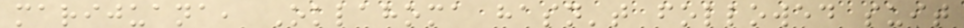marijuana, Oklahoma hasn't followed suit
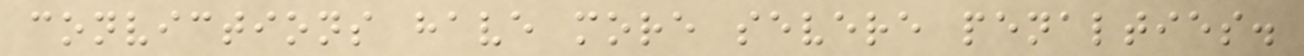convictions have more severe penalties.
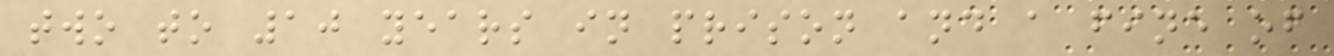two to 10 years in prison and a fine of
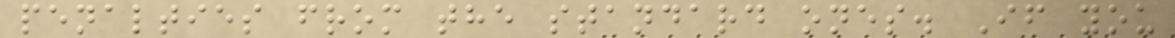penalties from the standard ones. If you
